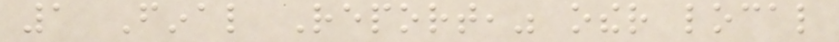1 Final Report," other local
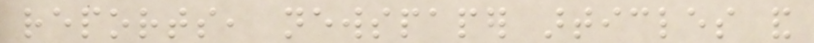reports, newspaper articles and
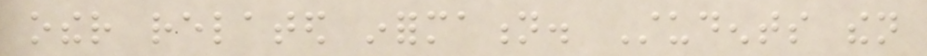other related information. Students then
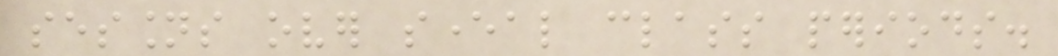sessions over several class periods.
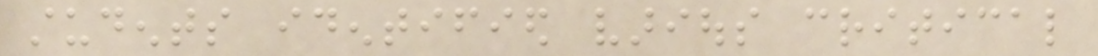students identified various critical
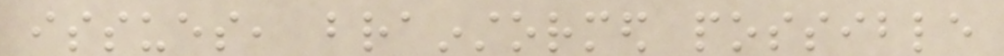issues, brainstormed possible
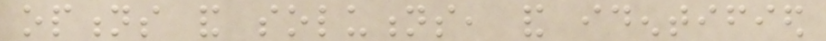options and solutions, and identified
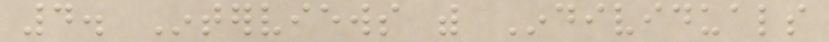4. Interviews with Individuals
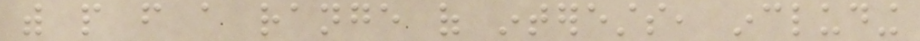with people from a range of interests, including
